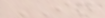IN
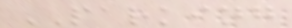PARKING
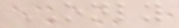ONLY
